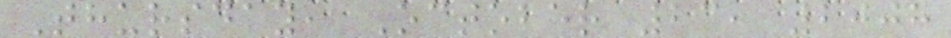Thursday, October 23, 2008
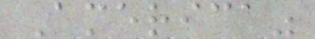America"
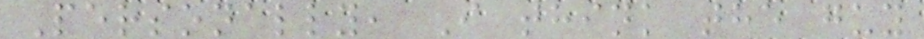Personally, I think the guy
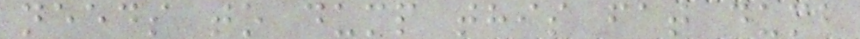needs to dump this fat dumb
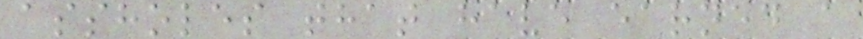assholes that have earned a
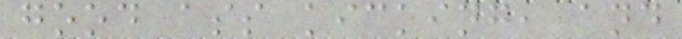good ass kicking, and
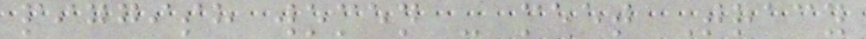piggish women - meet Tracy
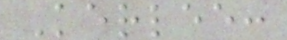Kerlee:
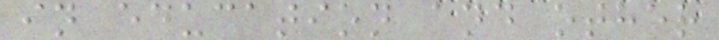in education and other
